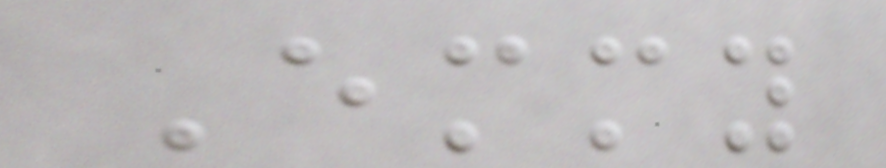Emmy
